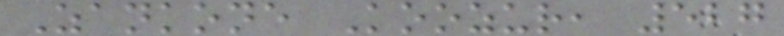Zankone Koozur, 527
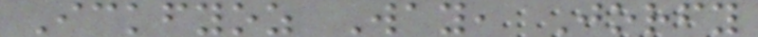Ickfyoz Way, Jorfy
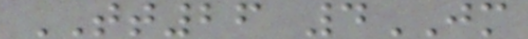TT26 4JM
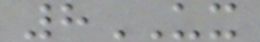8UX
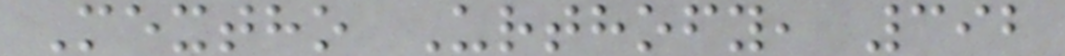Mextho Urthofy, 392
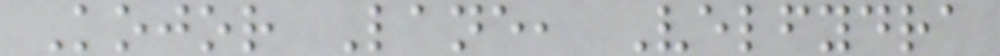Kojor Lane, Velfydra
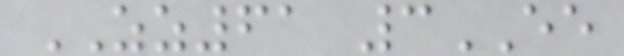ZZ61 3EE
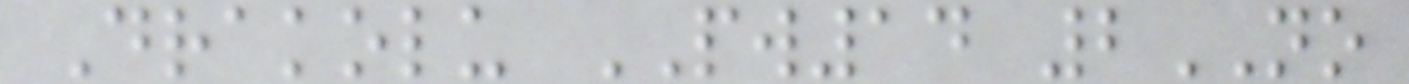Drakolu PW14 2NO
